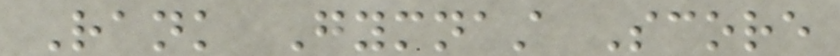Rank Gymnast Score
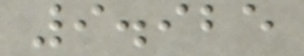9.925
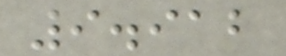9.912
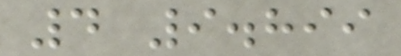4 9.899
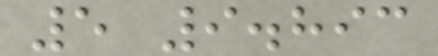5 9.893
